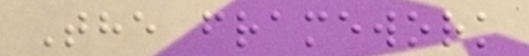The framework
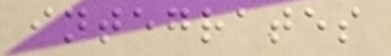integrates
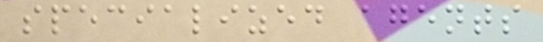specialized agents
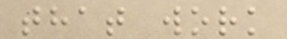that work
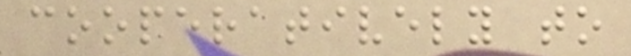cooperatively to
